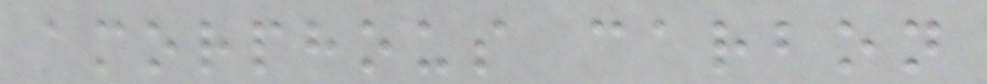amorphous carbon
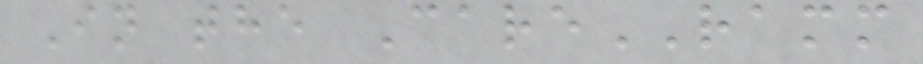In the CareRAMM
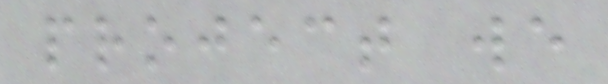project we
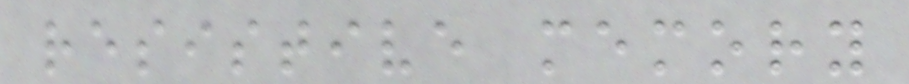resistive memory
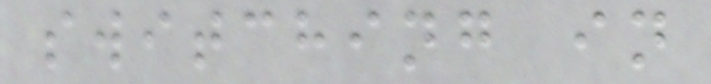switching in
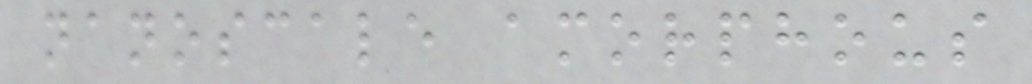nanoscale amorphous
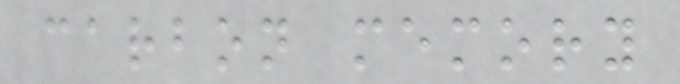carbon memory
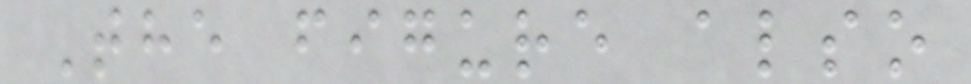The figure also
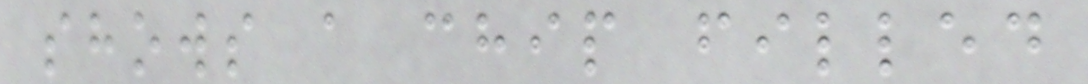shows a chip filled
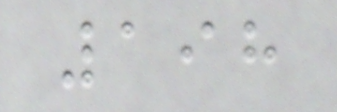198
